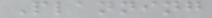Planning
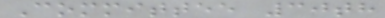Committee 30th
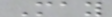May
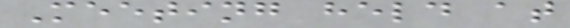Meeting held at
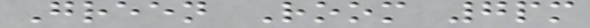Green Room 7pm
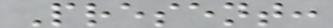Present:
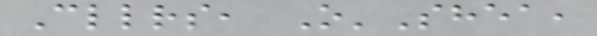Cllrs, O'Shea,
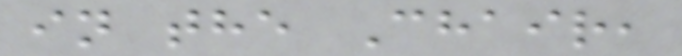in the Chair,
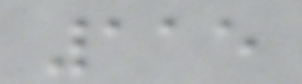115
